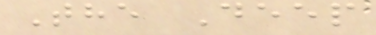The Deep
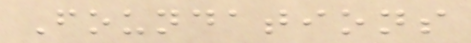Foundations
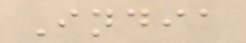India
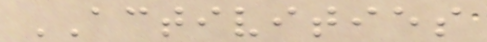ACTIVITIES
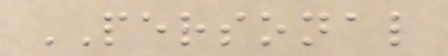PERSONAL
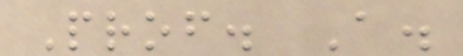Prof. A.
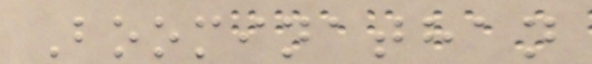Boominathan
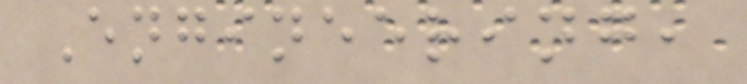Engineering,
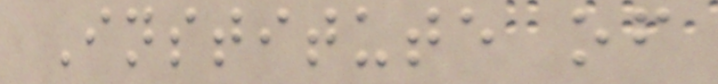Institute of
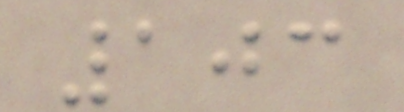103
